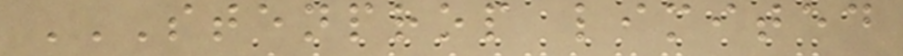STENPROP LIMITED
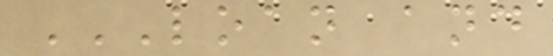LOAN AND
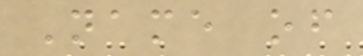Name of
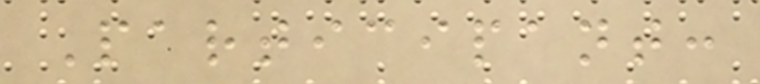Participant:
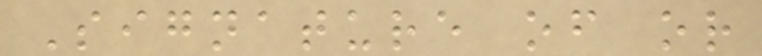Signature of or
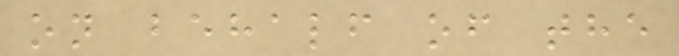on behalf of the
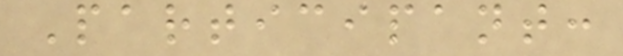Participant:
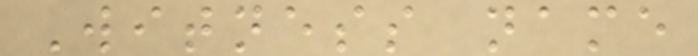Witness name
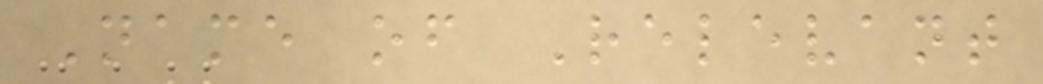Name of Relevant
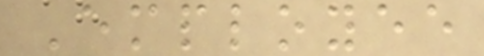Employee
